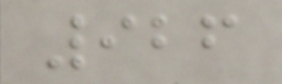926
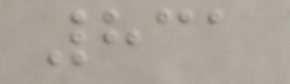831
